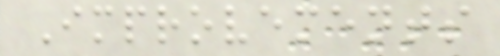Improvements
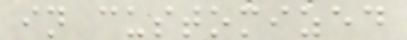in customized
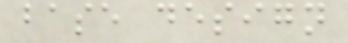base design
